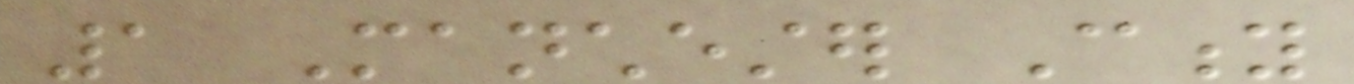1 Manchester City
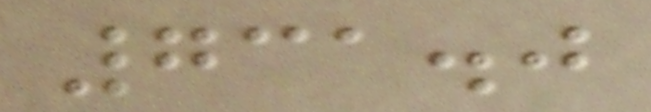731.0
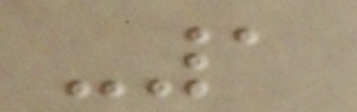-1
